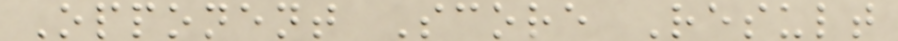Opponent Score Result
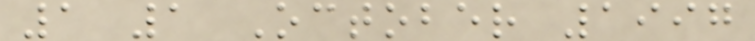1 1 October 1997
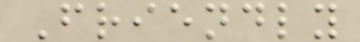Friendly
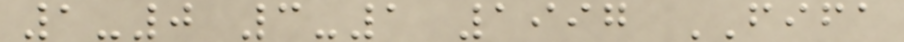1-0 3-1 1997 FIFA
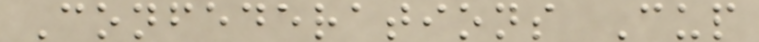Confederations Cup
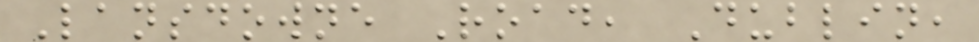Lansdowne Road, Dublin,
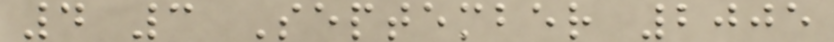4 3 September 2005
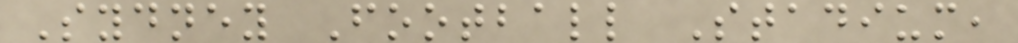Sydney Football Stadium,
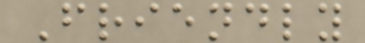Friendly
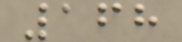168
